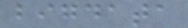bigdata
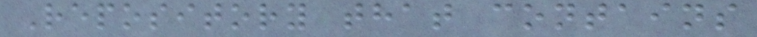Repository that contains
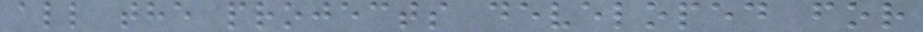all the projects developed for
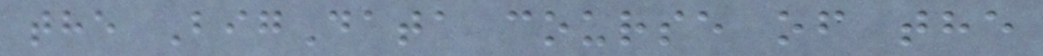the BigData course of the
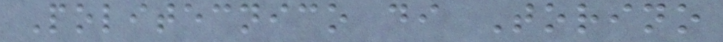Politecnico di Torino
